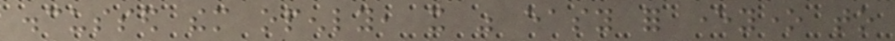discussed them openly, it was easy for everyone to
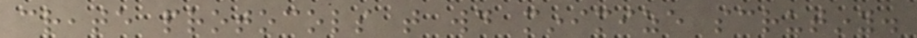create protocols that would minimize scrutiny.
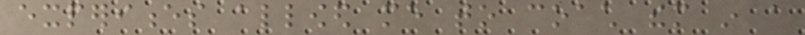experiences allowed me to coach them in a
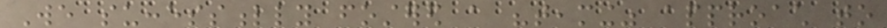We successfully fostered a "teaming" approach to
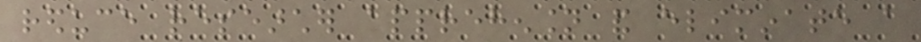reduce researcher apprehension and eliminate a
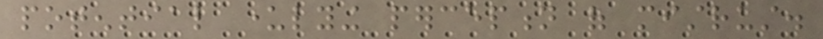potential underlying perception of mistrust.
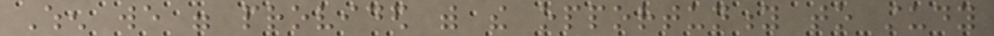When we were provided with the opportunity to study
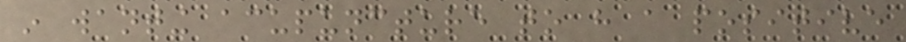in wanting acupuncture to have a positive
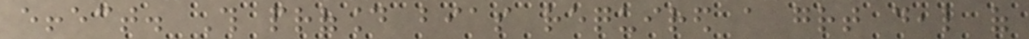effect. This profound bias required a great deal of
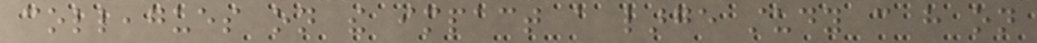colleagues on the impact a large study can have on
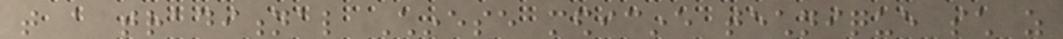that a traditional Chinese medicine technique such as
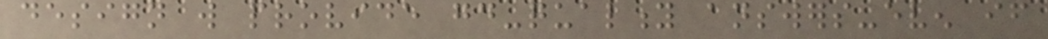design will provide good-quality answers-even if
